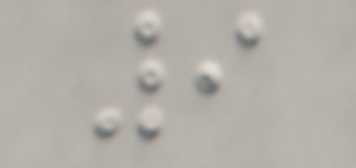9
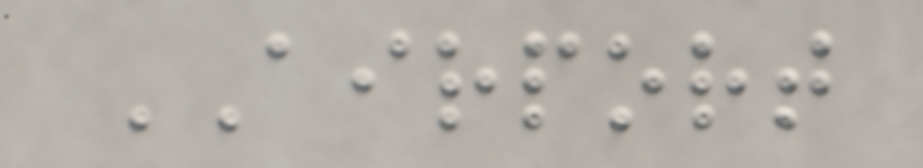AIRPORT
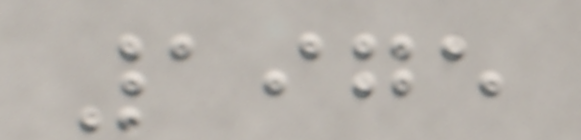1975
